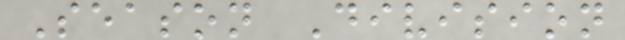Season Division
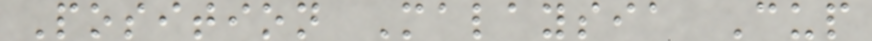Position Malaysia Cup
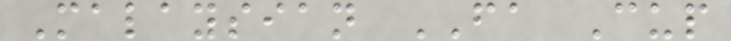Malaysian FA Cup
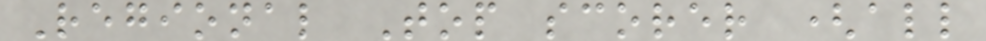Regional Top scorer (all
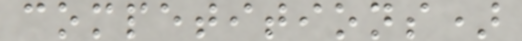competitions)
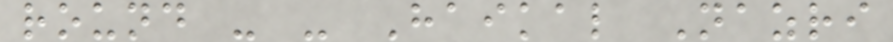round - - Haikal Nazri
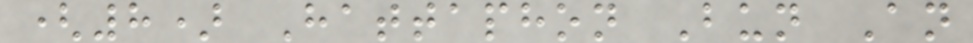(8) Hattaphon Bun An
